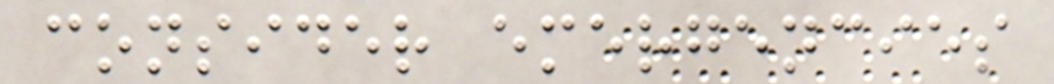consider emergencies
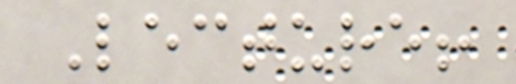Lecture!
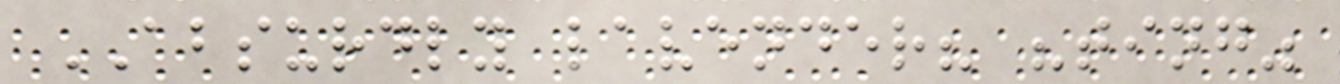ABSURDLY lavender? "ting"
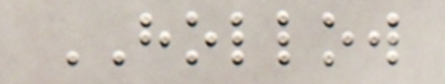HOLLOW
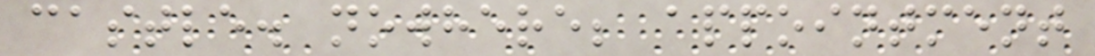castle. nowhere; appointment
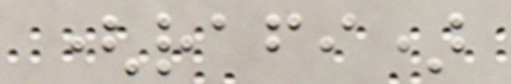(rafi)
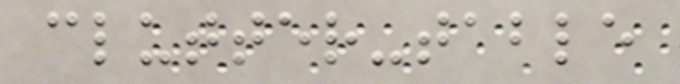clutter-table
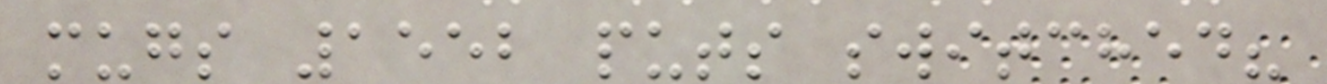mugs 1552 puts switched?
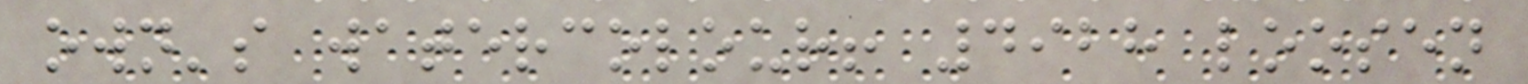own's watercolour! 4928 loosen
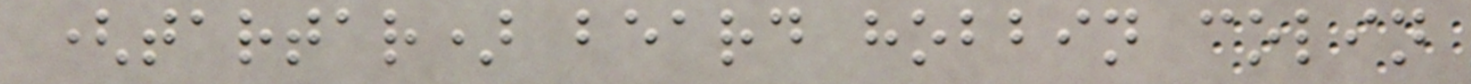(tartar) beard hobbin colin
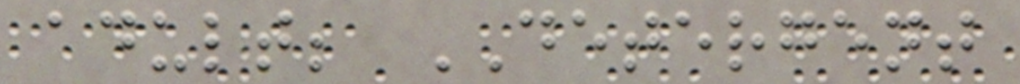adult; DETERGENT
